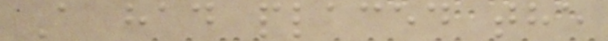A had placed the
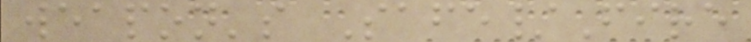weapon's Safe/Fire
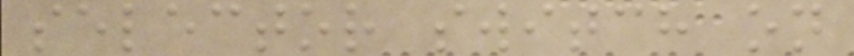selector switch on
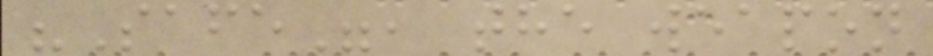"Safe", the weapon
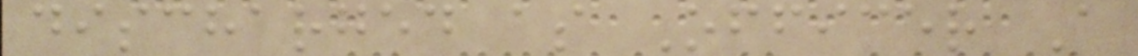discharged as Officer A
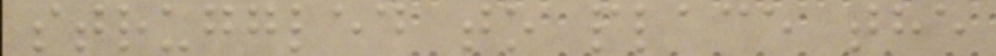struggled to place the
